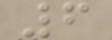6
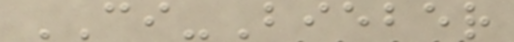CI-Bieber
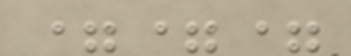===
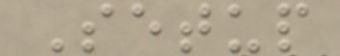Setup
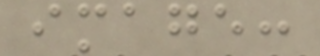image:
